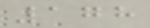178
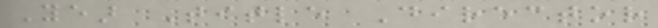Year Title Director
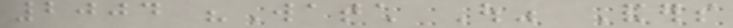2004 "Watch Out" Anders
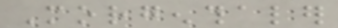Morgenthaler
